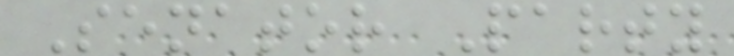Senator Party
